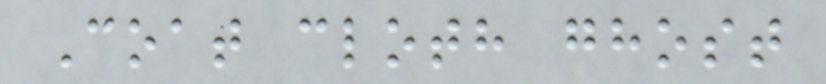Coat cloth ghost
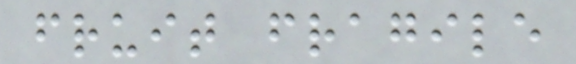fruit fragile
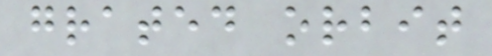grated orbit
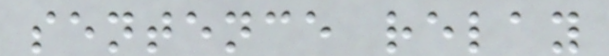sentence relay
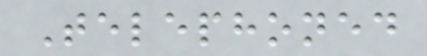Telephoned
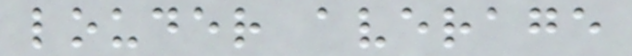louder average
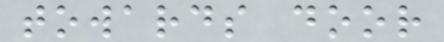towards door
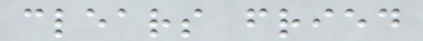clears fried
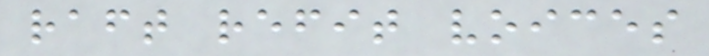raft refit voices
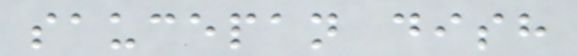saucepan dish
